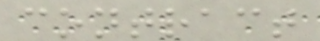contract
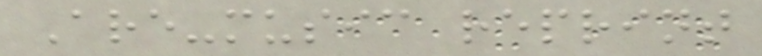Are-music reprint
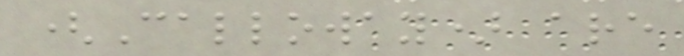(Calloway) are
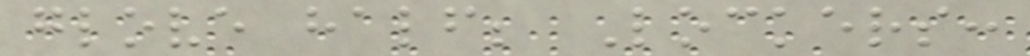glove half; Lockers:
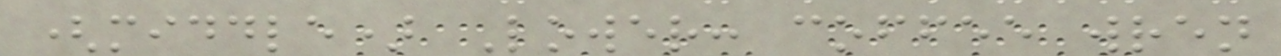(middle) Lower: coffee wren
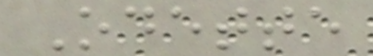Odette
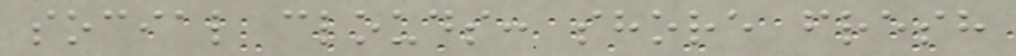social clouds: shore fresh
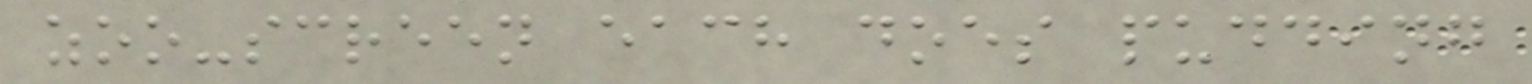zoo-screen each does pudding
